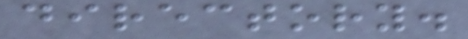directory.
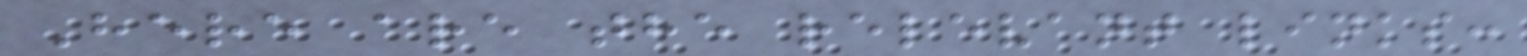Here are the relevant links:
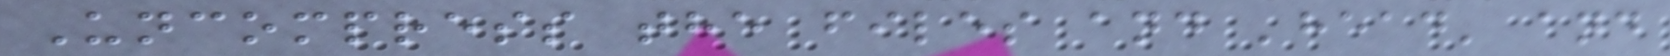Uncompress the files and 'head' and
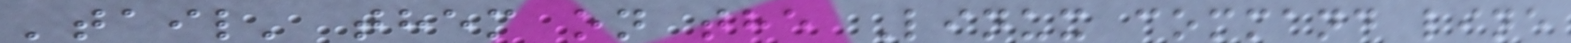'tail' them on the Linux command line
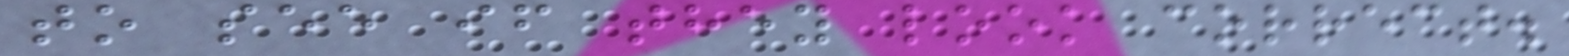to see if they look correct.
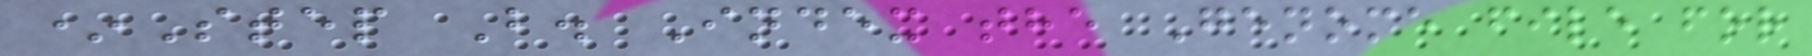*Step B. Index the Genome file for
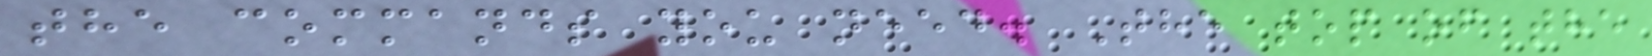the commands you need. The top of the
